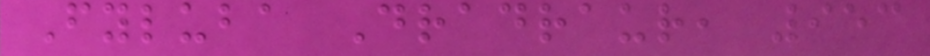Fyluba Dradraur, 953
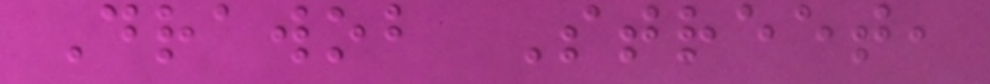Drawob Street,
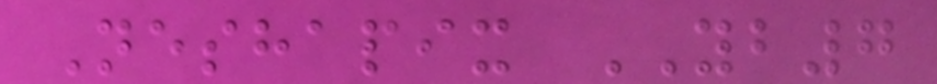Neshapix YB7
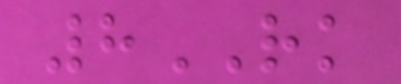8RK
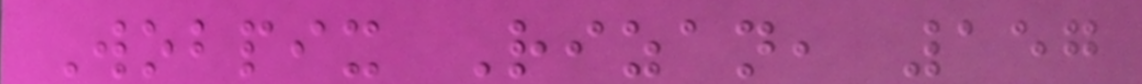Wobpix Rizan, 157
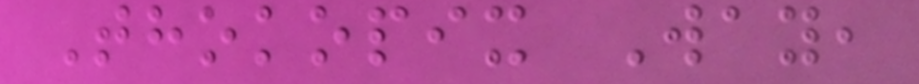Thokopix Way,
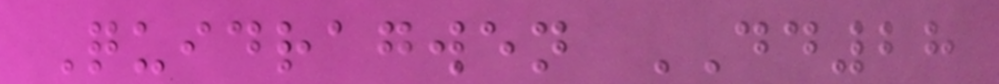Quidragwen DD28
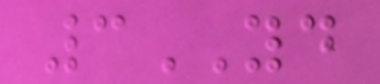3YD
